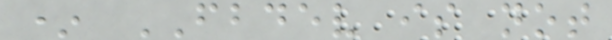* FBDEV is not
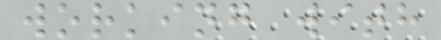working with
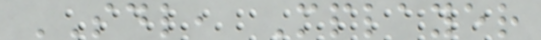SDL, Mplayer
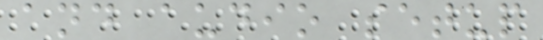and audio setup
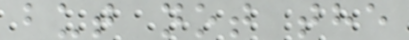but not the
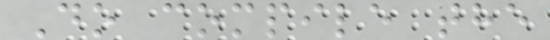Do compile the
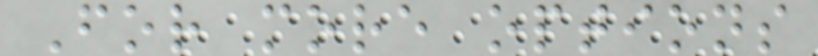For more options
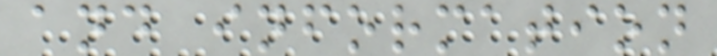and information
